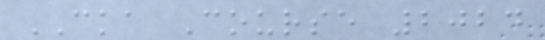CKA Course 2024
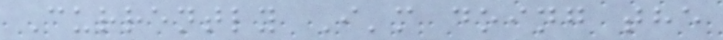Currently I'm doing the
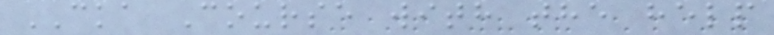CKA Course with the help
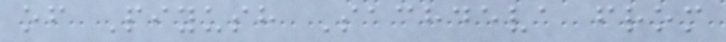of Piyush Sachdeva from
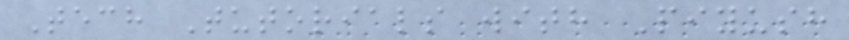Tech Tutorials with Piyush
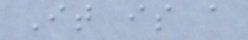It is a
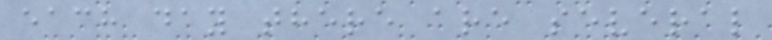each day there are several
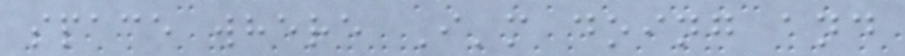space where I'm doing and
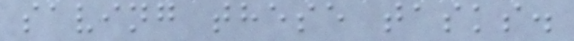saving these tasks.
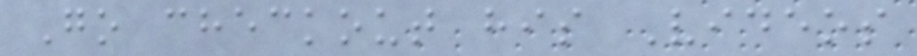Go checkout his Videos
